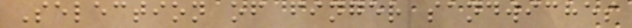Selection of finger sandwiches
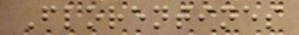Florentines
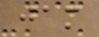jam
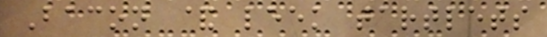Bacon & leek tartlets
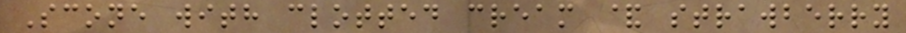Scone with clotted cream & strawberry
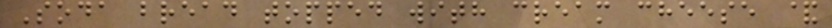Soda bread topped with cream cheese &
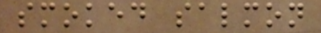smoked salmon
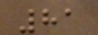81
